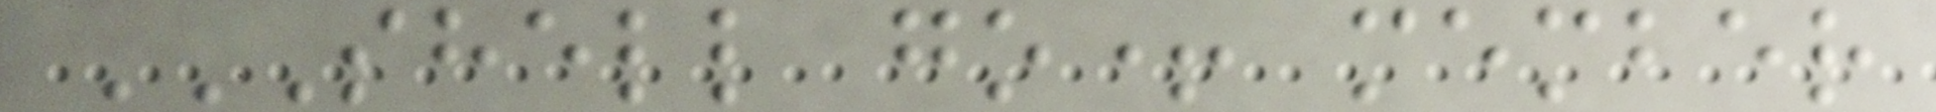SHELL GO+ MEMBER
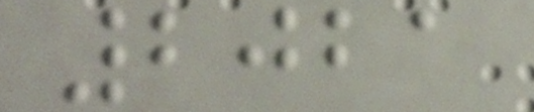2021
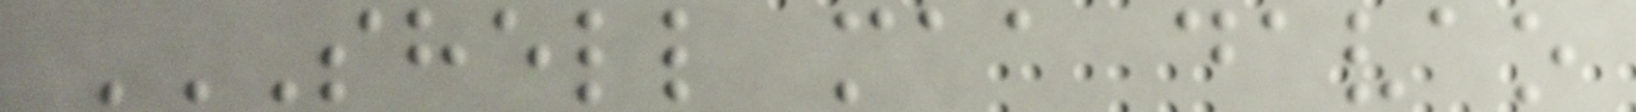SHELL MAA DAVAO
